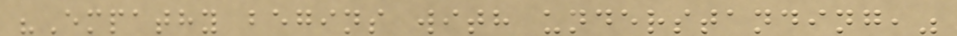"Empathy begins with understanding,"
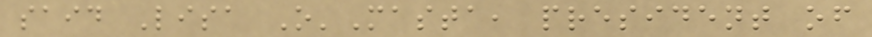said Lisa O'Masta, president of
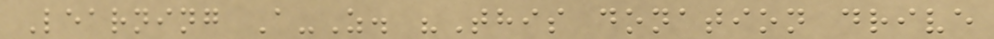Learning A-Z. "This donation drive
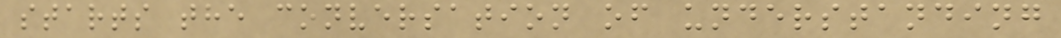starts the conversation of understanding
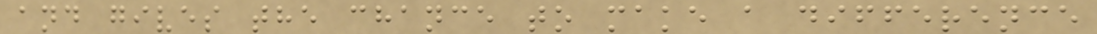and gives the chance to make a difference
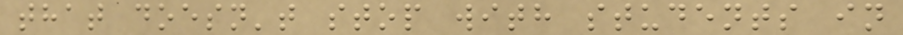that doesn't stop with students in
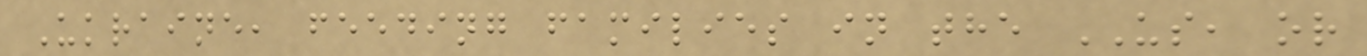Ukraine, feeding families in the US, or
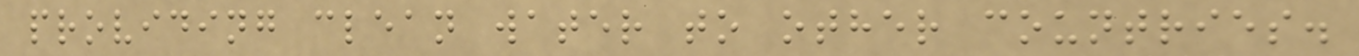providing clean water to other countries.
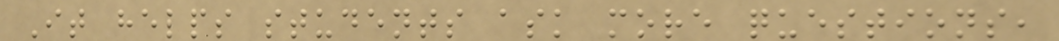It helps students ask more questions,
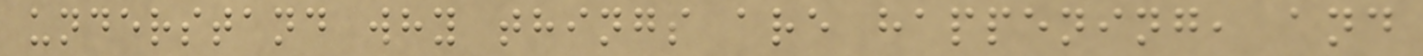understand why things are happening, and
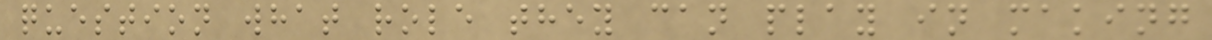question what role they can play in making
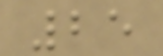25
